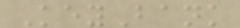KeyBank
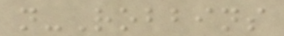n-Robbins
